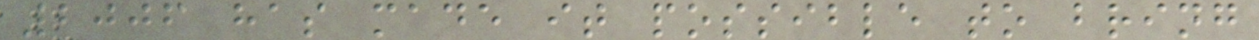2006 has made it possible to bring
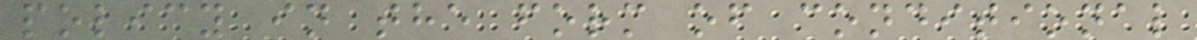policy in the form of conditional
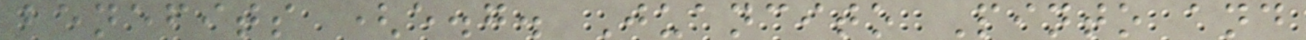benefits (e.g. Juancito Pinto and
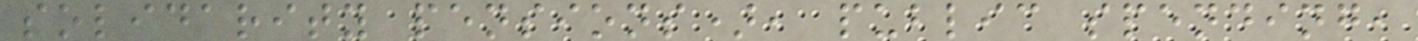solidarity pensions), public spending,
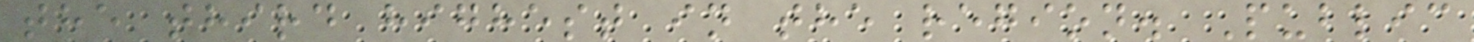the third highest in the region. Public
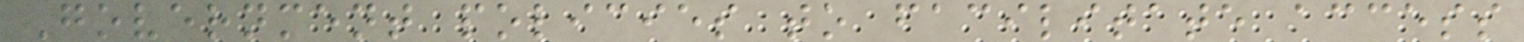Government policies to facilitate access
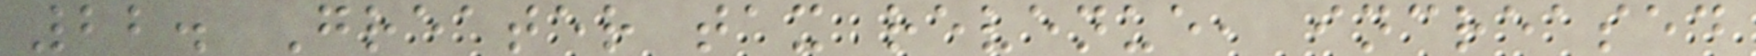22. Greater tax revenue, increased
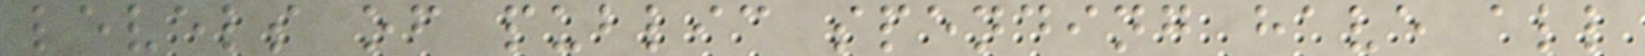levels of public spending have all
